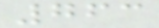763
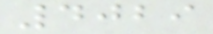4029
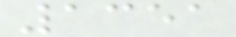1351
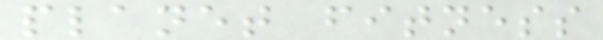planet fitness
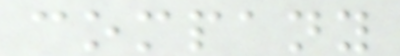company
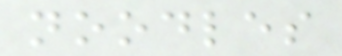noodles
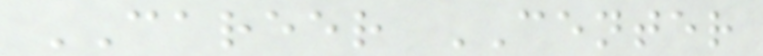CAREER CENTER
